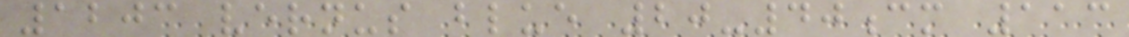1203 vernus blue 20-40cm 113
